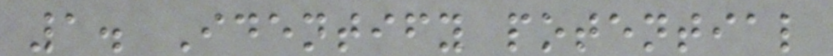1. Identify potential
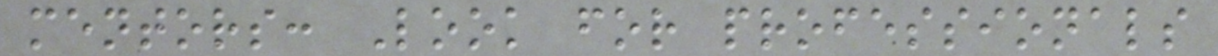mentors: Look for professionals
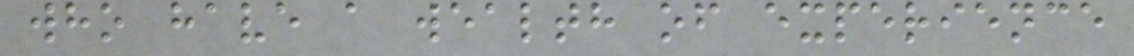who have a wealth of experience
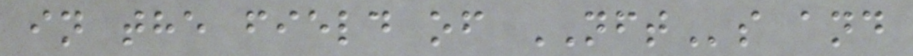in the field of NFTs and
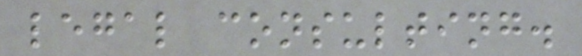legal consulting.
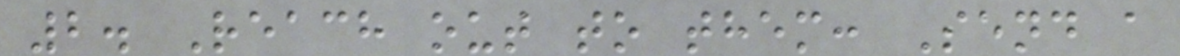2. Reach out to them: Send a
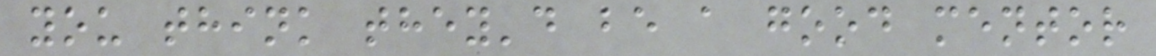you think they'd be a good mentor
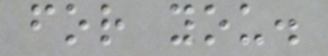for you.
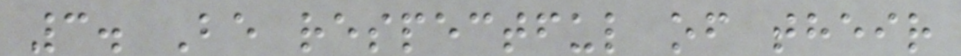3. Be respectful of their
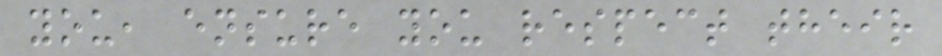you, ensure you respect their
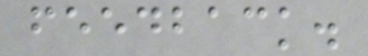feedback.
